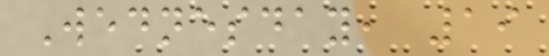Wednesday, 19
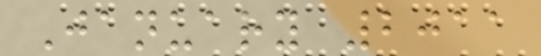January 2011
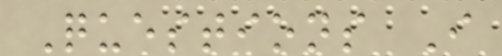Questions I
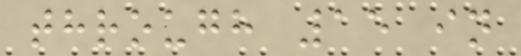through 15 in
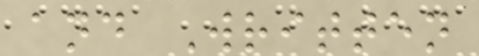and Written
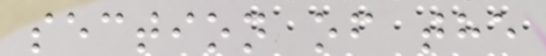section of the
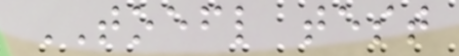TOEFL test
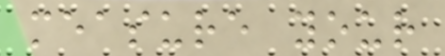measure your
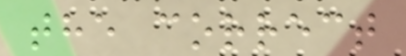the correct
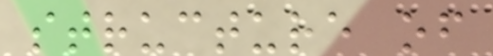structure of
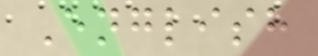English
